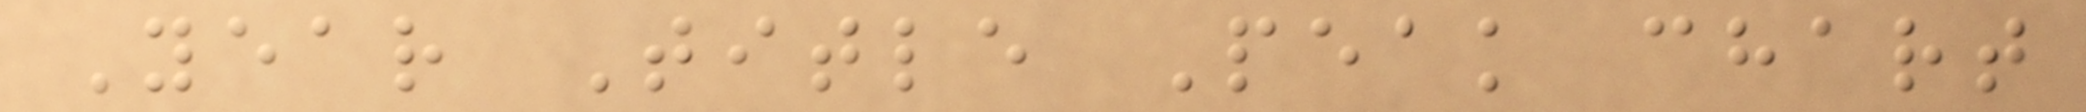Year Title Peak chart
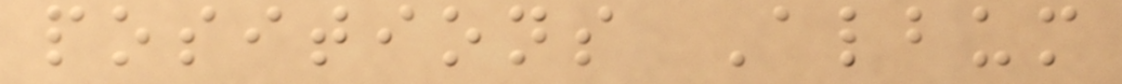positions Album
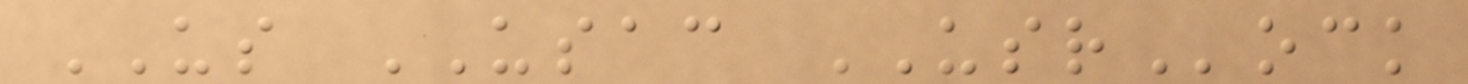US USAC USRock
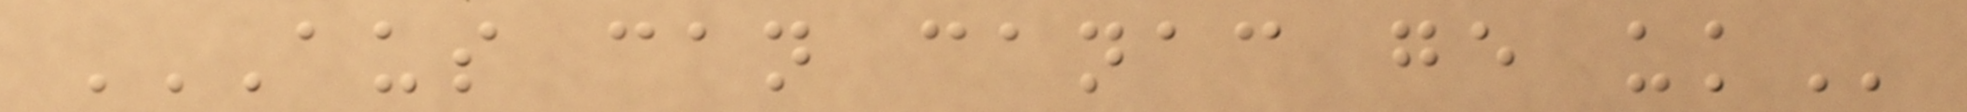AUS CAN CANAC GE UK
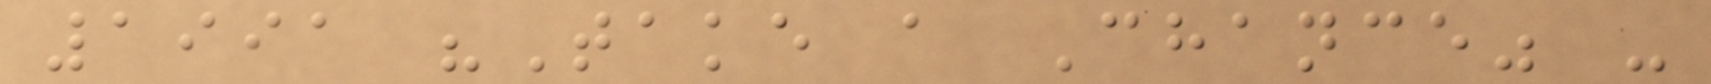1991 "Take a Chance" -
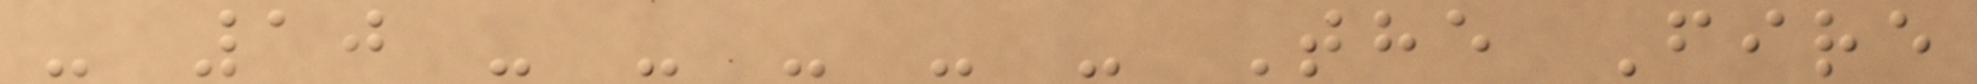- 10 - - - - - The Fire
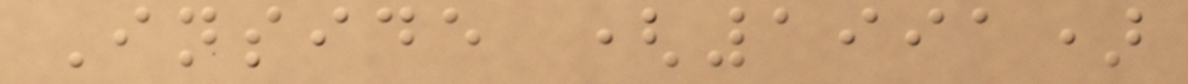Inside (1991)
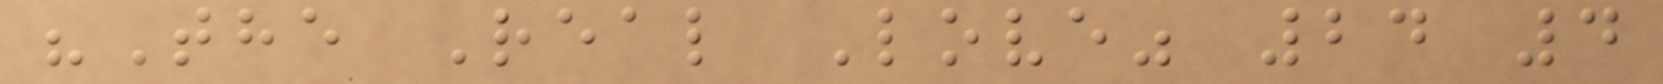"The Real Love" 24 4
